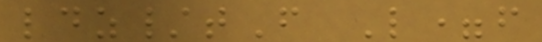ldz/tF L=f
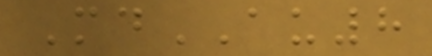MdAU8
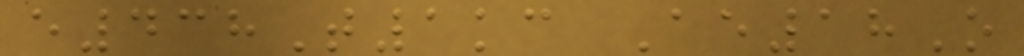e438T1kc Ae18O
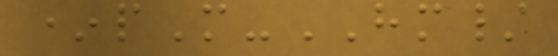*pM-HM/
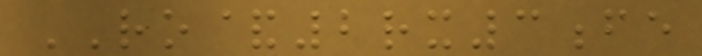RO&2rx3fe
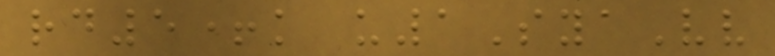rd5+k u1SyaVv
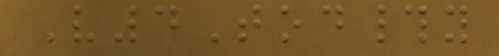V4Tod#y
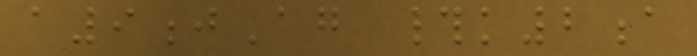a9jAg #k2a
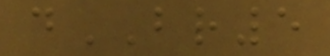dBR5
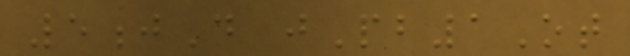5jD jPb1Ot
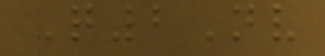Q2Nv
